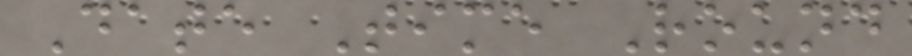Date Time Round
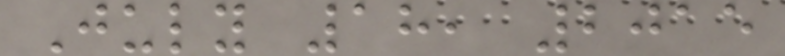July 18, 2015
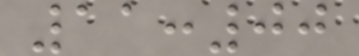11:00
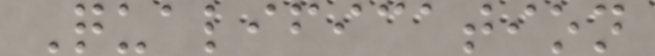Qualification
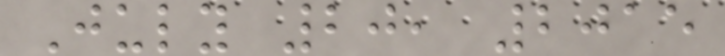July 20, 2015
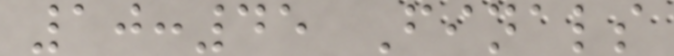10:45 Finals
